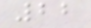22
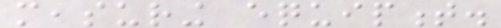measuring equipment.
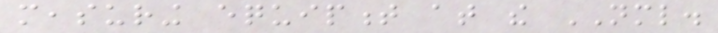measuring equipment at the NML.
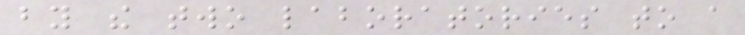by the two laboratories to a
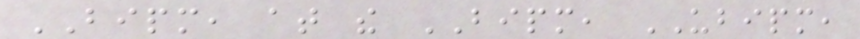BIPM, at the BIPM, UBIPM,
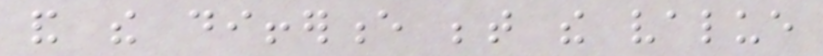and the difference between the value
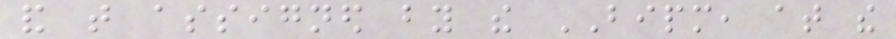and that assigned by the BIPM, at the
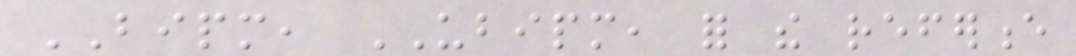BIPM, UBIPM, for the reference
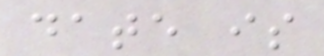date is
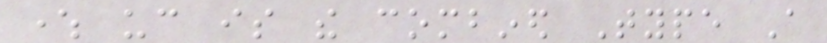where uc is the combined Type A
